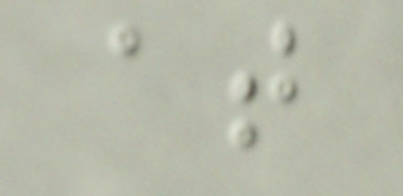at
